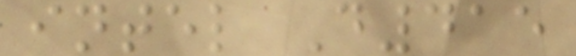intel D415
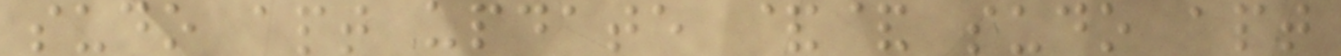sudo apt update && sudo apt
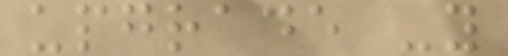upgrade -y
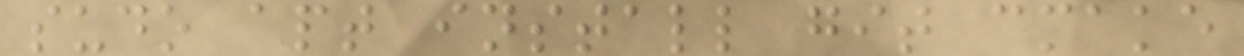sudo apt install git cmake
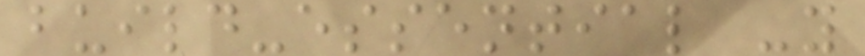build-essential -y
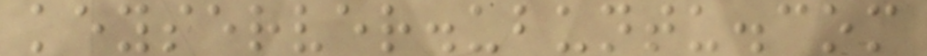keyserver.ubuntu.com
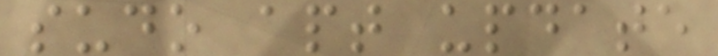sudo apt update
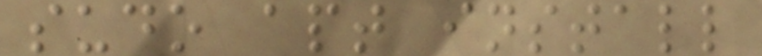sudo apt install
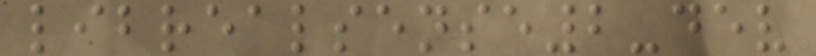librealsense2-dev
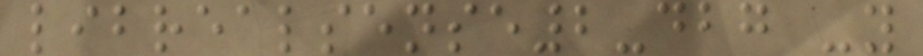librealsense2-dbg -y
